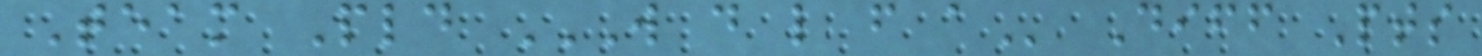Team Pld W D L F A Diff Pts
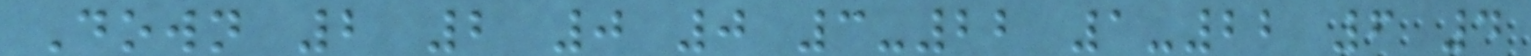Down 2 2 0 0 3-22 1-22 6 4
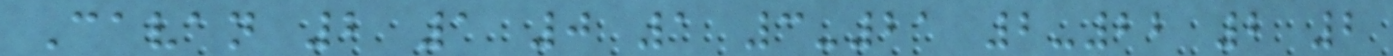Cavan 2 1 0 1 3-21 2-22 2 2
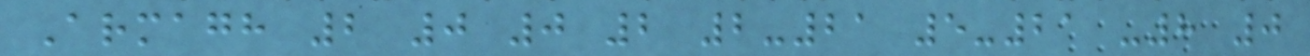Armagh 2 0 0 2 2-21 5-21 -8 0
